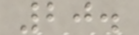20.
